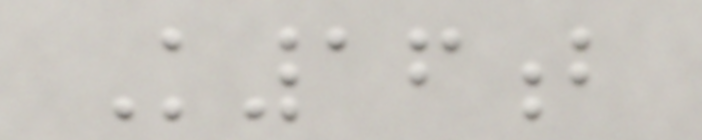K16b
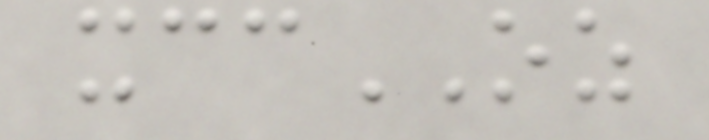xccOZ
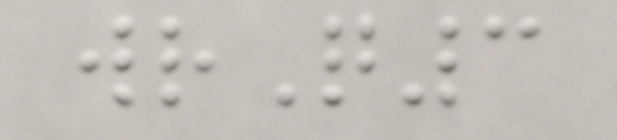wrQ3
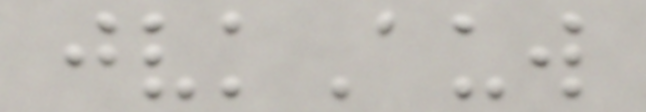jvkAuw
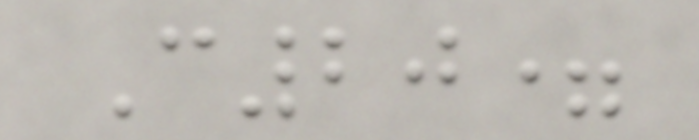C20=
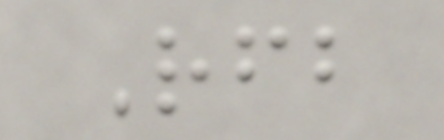Rfb
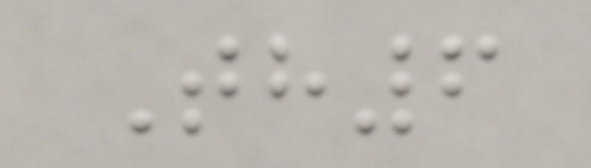Th6
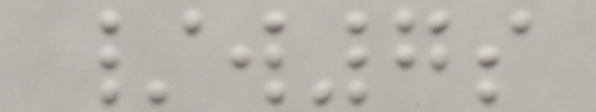/w7s
